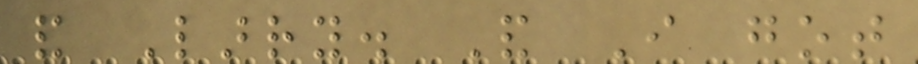and Larry. And I got
